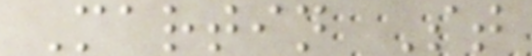Martin St
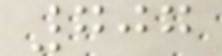707
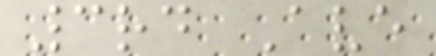3rd Ave
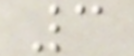3
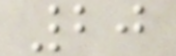20
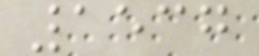1537
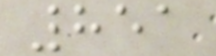851
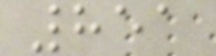851
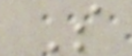S
